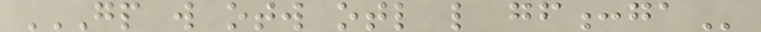GP W OTW OTL L GF:GA
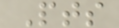Pts
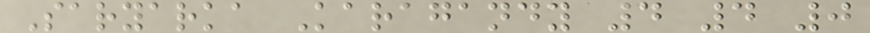Saryarka Karagandy 4 4 0
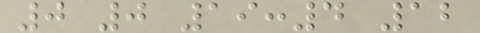0 0 19:4 12
